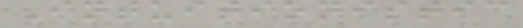Intuitionistic
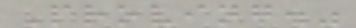Proving."
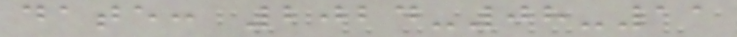date: 2024-08-11
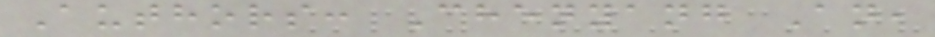Authors: Chenyang An,
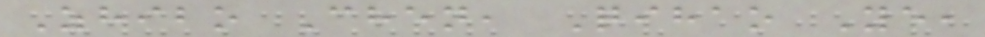Zhibo Chen, Qihao Ye,
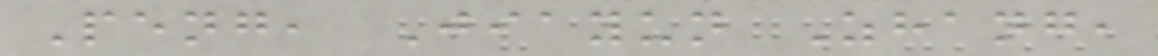Peng, Jiayun Zhang,
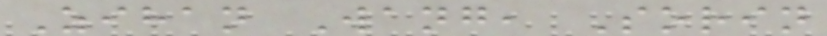Zihan Wang, Sorin
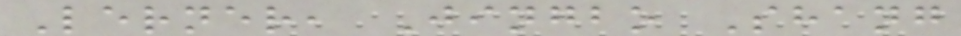Lerner, Jingbo Shang
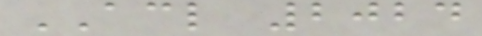ACL 2024
